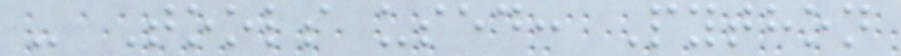- Tools used: Python
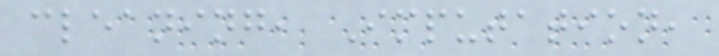cleaning, Imputation,
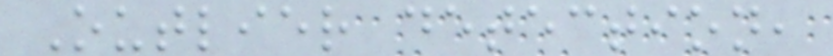Outlier detection,
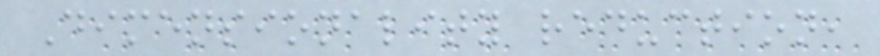Dimensionality reduction,
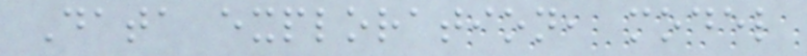Data exploration, model
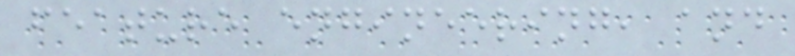feature engineering, and
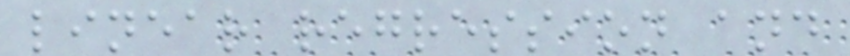linear regression and
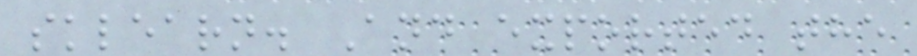sklearn. And exported the
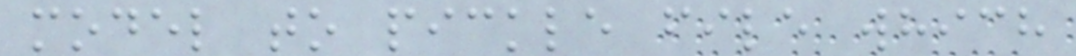model to pickle file which
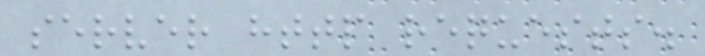server http requests.
